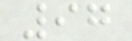97
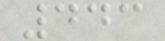443
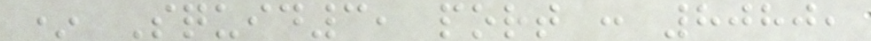* Squid3, port : 8080,
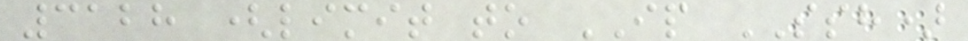3128 (limit to IP SSH)
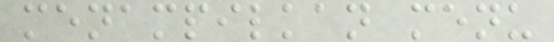menampilkan menu
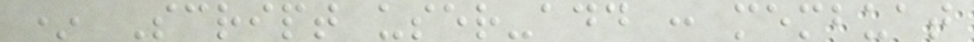* Script user-add : membuat
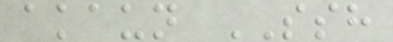akaun SSH
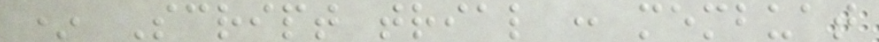* Script trial : membuat
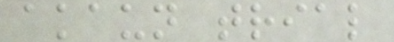akaun trial
